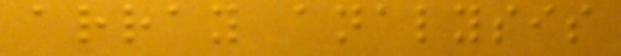array analysis
